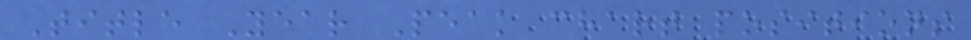Title Year Peak chart positions
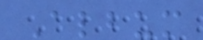Album
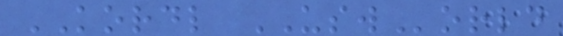KORDL USWorld
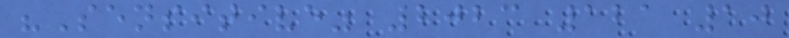"Sensitive" 2023 121 10
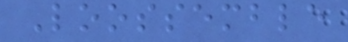Loossemble
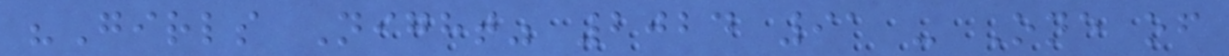"Girls Night" 2024 91 - One of
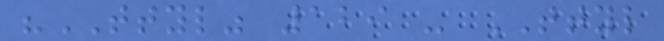"TTYL" 129 - TTYL
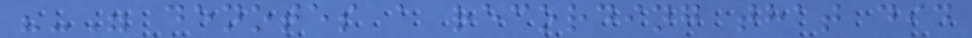"-" denotes a recording that did
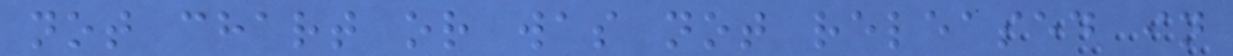not chart or was not released in
